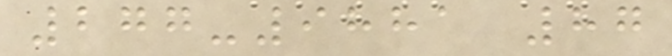277-9881 87
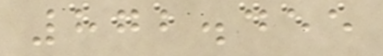872.455
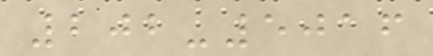202-5016
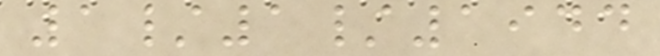1/1/1944
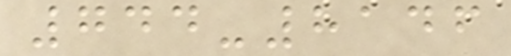744-8146
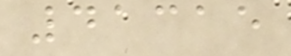41315
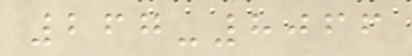267-8066
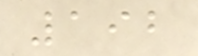192
